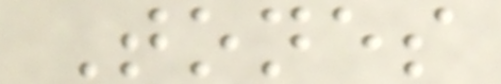Tones
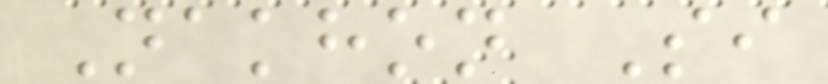Nakhon Si
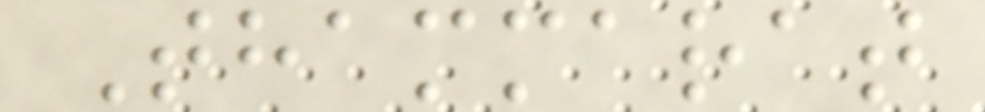Thammarat
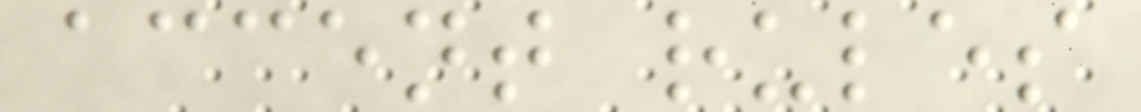accent rules
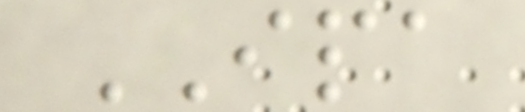IPA
